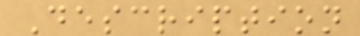Description
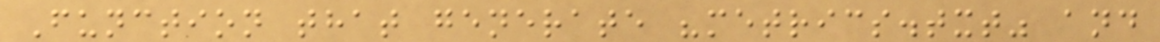Function that generate "metrics.txt" and
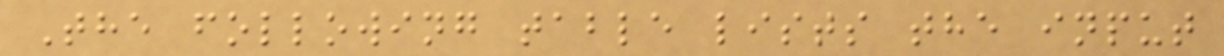The following table lists the input
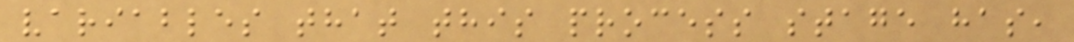variables that this process stage has,
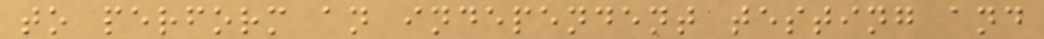to perform an independent testing and
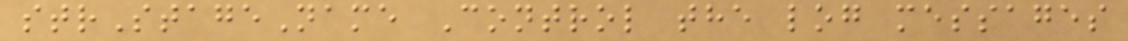strStageName Control the log messages
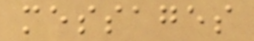messages
